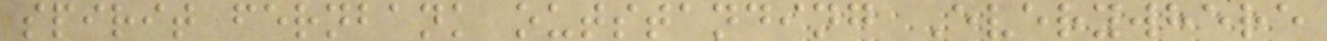spirit fernbank outstanding Everywhere
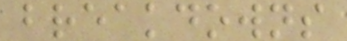breakdowns
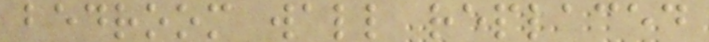bedroom wall replaced
